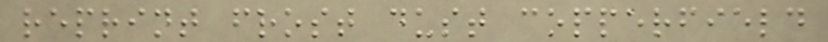reprint frost dust copperfield
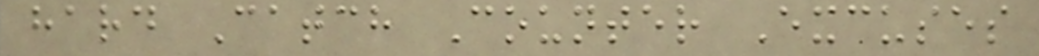hard Catch Counter Excuses
